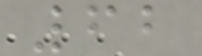62
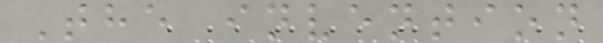The invention
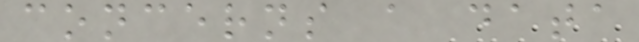concerns a data
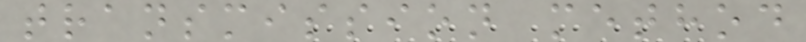transmission method
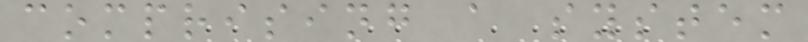comprising a system
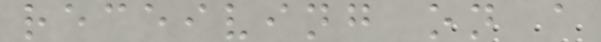receiving on a
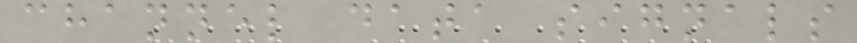channel data signals
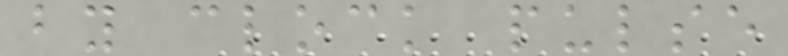by clock pulse
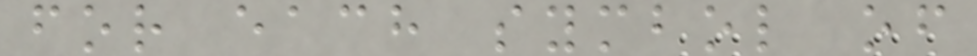for each symbol of
